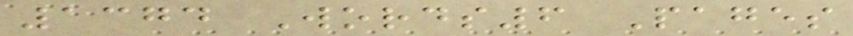1374 Words6 Pages
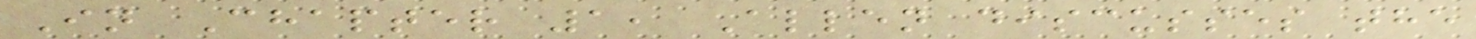In Chapter 1, Allen discusses the
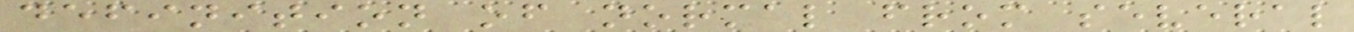definition of normal from several
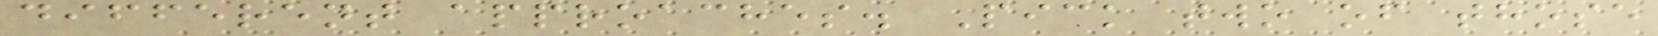different approaches. Pick two of those
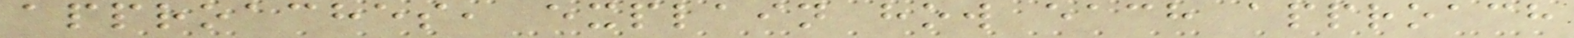approaches, explain how each approach
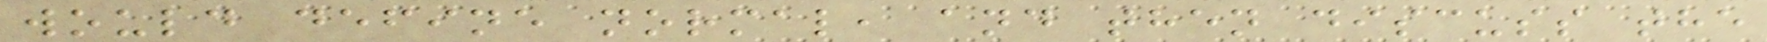would define normal, and then discuss the
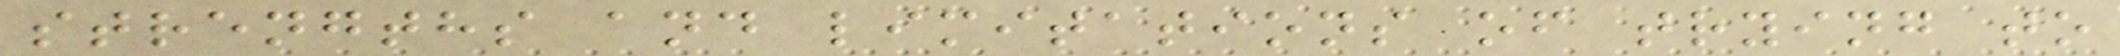strengths and limitations of trying to
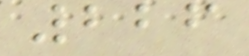226
